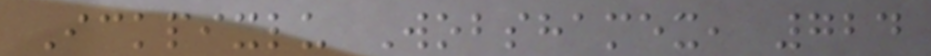Ickpixlu Wobshamex, 724
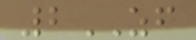2ZF
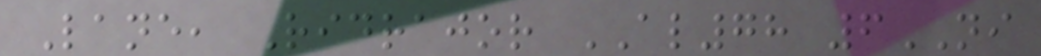Lane, Ridrajor AL78 6NI
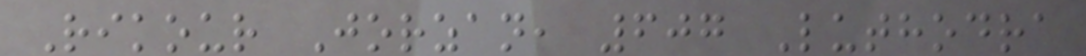Rikour Jorzan, 607 Luthodra
